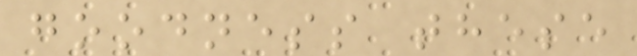goodness these
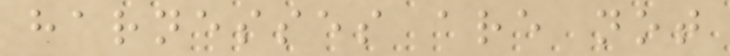harnesses are not
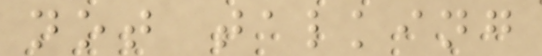not talking
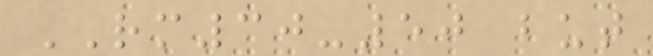RM30-50 but
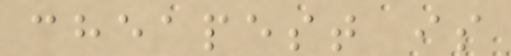cheapest is
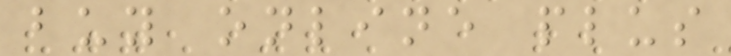buy online plus
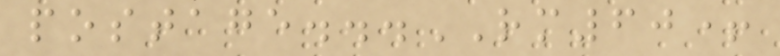postage...RM60+
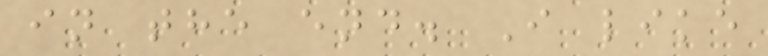in the end. I like
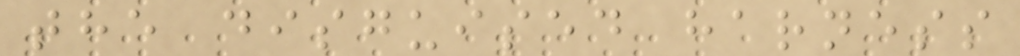the disguised harness
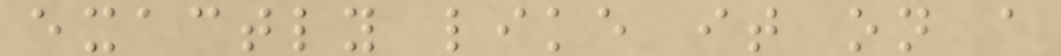exactly like it on a
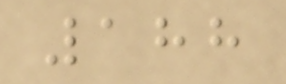188
